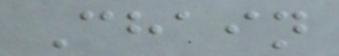Chain
